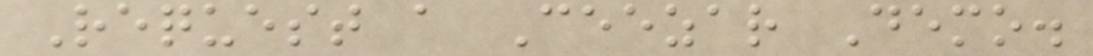Request a Ceezar Demo.
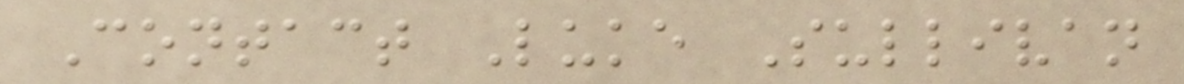Contact Luke Sullivan
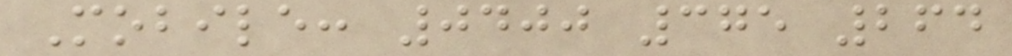Mobile: 0400 375 264
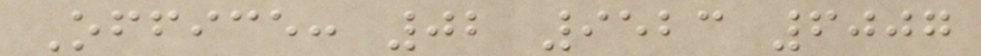Office: 02 9523 6007
